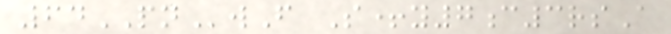64PNwF S+y7c3rsA
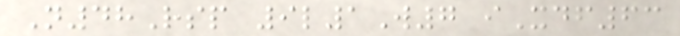N48Rsp 9l1W7 iXdf63
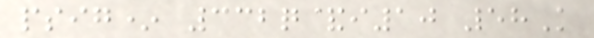psig* 332q&i10 58K
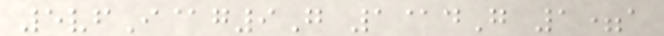5vfI@g9G 1@dG 1=a
